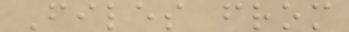Files from
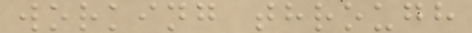working through
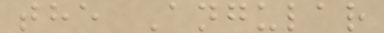the Angular
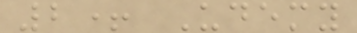2+ Udemy
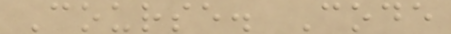Course. Code
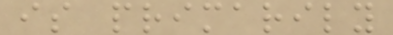is primarily
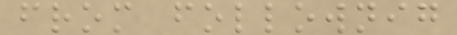from follownig
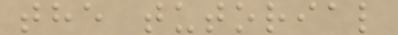the tutorial
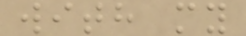with my
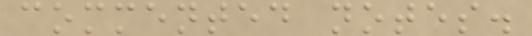commented notes.
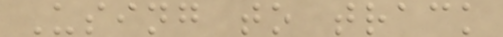Using to track
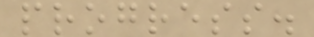progress.
